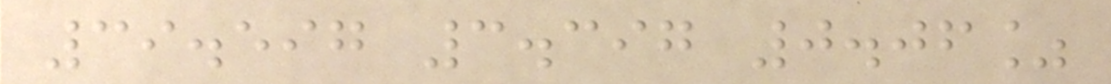39.597 3.397 0.06%
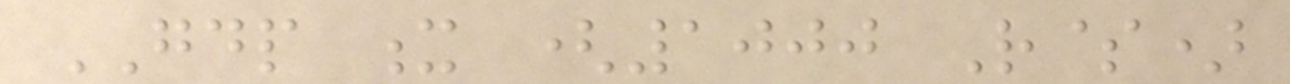GDP x (1000 R$)
